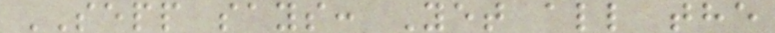SEPP says: Yet all the
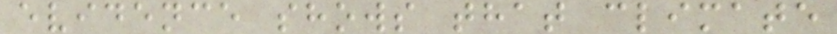evidence shows that climate
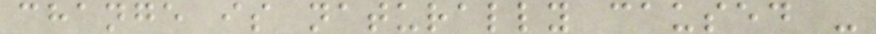change is naturally caused -
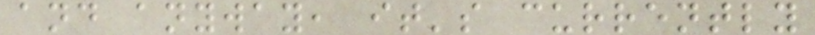and anyway, it's currently
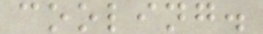cooling.
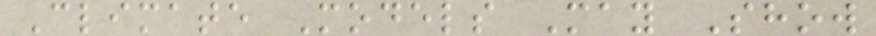Climate Models May Show
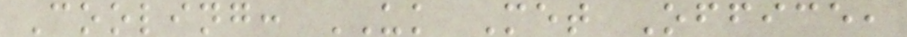Cooling: UK Met Office,
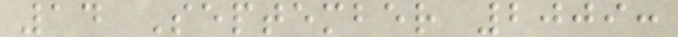14 September 2009:
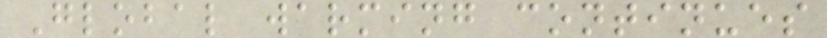Global warming continues
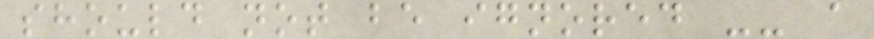should not be ignored -- a
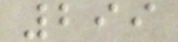299
